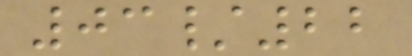03/22
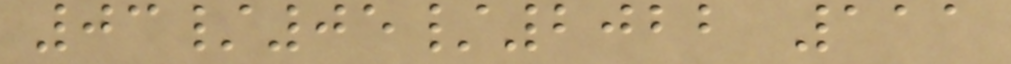03/05/2022 111
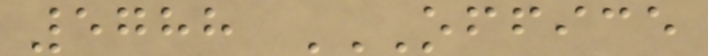5788 OFFICE
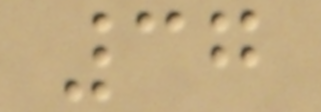37
